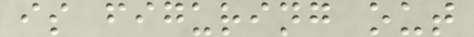is figuring out
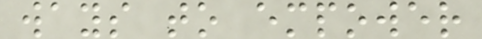ways to empower
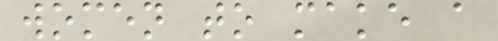women to make a
